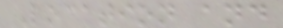Location and
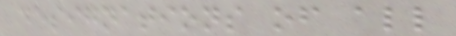designations of all
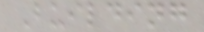Building
